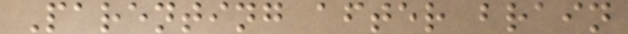Parenting after brain
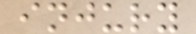injury
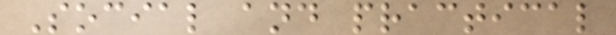Social and practical
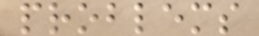problems
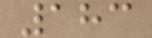183
